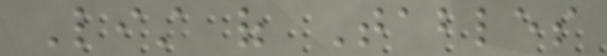List of Tables
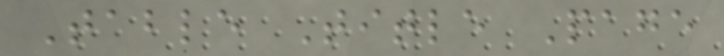Table Title Page
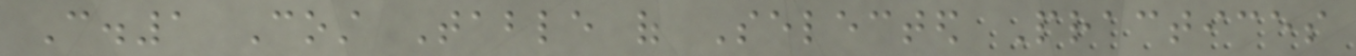C.1 Cost Table of Selected Practices
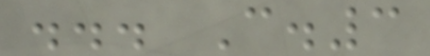... C.3
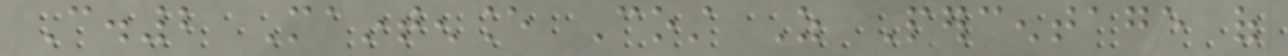C.2 Maintenance Cost As Percentage of
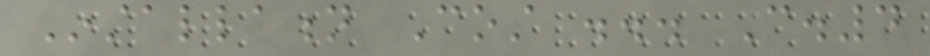Installation Cost ... C.4
